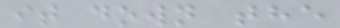it down the
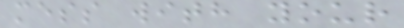mess with your
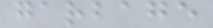garbage
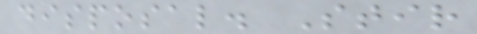disposal. Stir
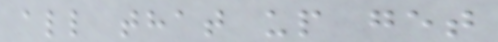all that up get
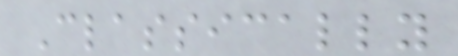Classically
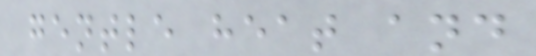gentle heat and
